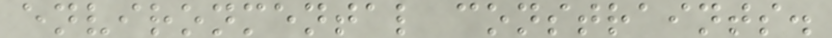environmental constraints.
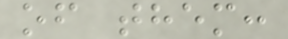of them:
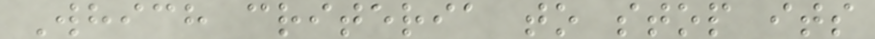Which criteria to stop its
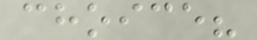choice?
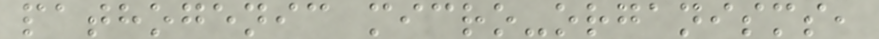pathogenic micro-organisms,
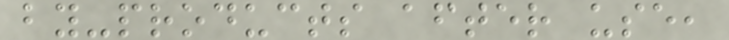by-products after use,
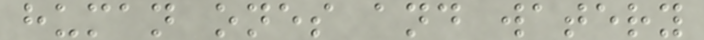human ones and watery
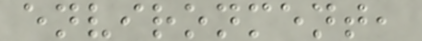environment,
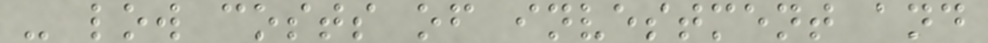- low costs of investment and
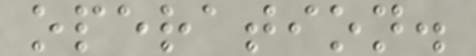operation.
